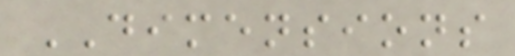DIMENSIONS
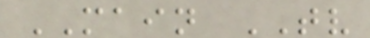MAIN TV
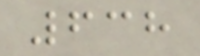638
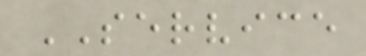SERVICE
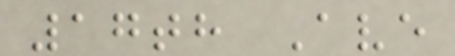17th Ave
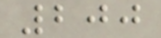200
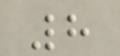8
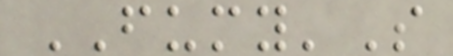FUMY'S
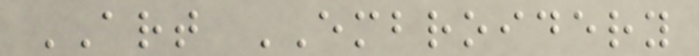ART EMBROIDERY
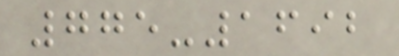775-1692
